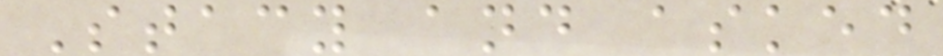Stacy and asked
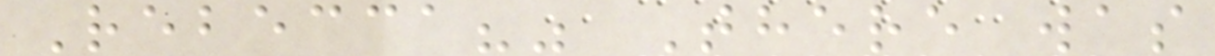Rebecca?" There was
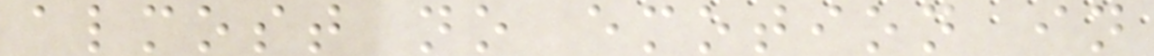almost no emotion in
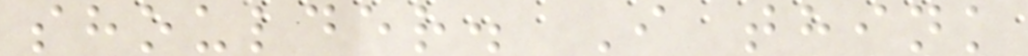shoulder. I think
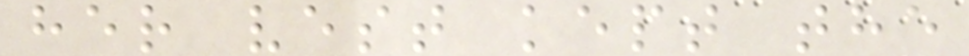her vest kept the
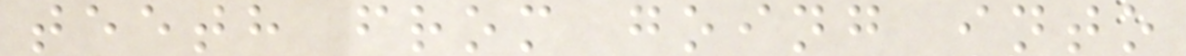teeth from going into
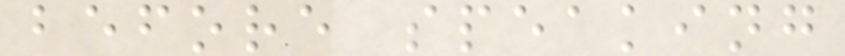before speaking
